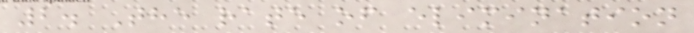2. The rate of elimination
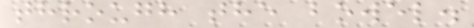through the bowel.
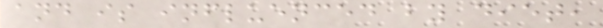and is influenced by diet,
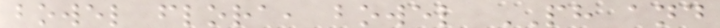bowel flora, bowel PH and
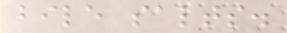bile salts.
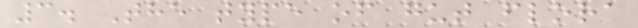3. The type of gut flora
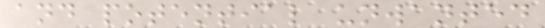and potential unwanted
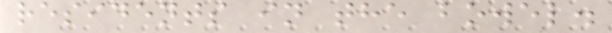residents in the bowel.
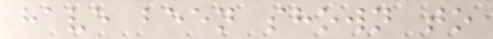have been shown to
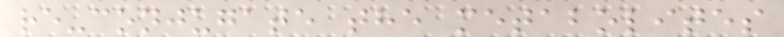re-conjugate the metabolites
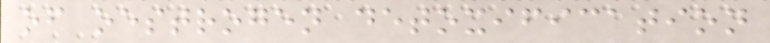of oestrogen detoxification
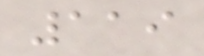119
